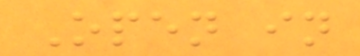Open in
